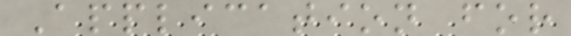Application for
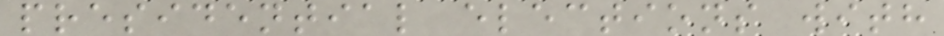presidential elections with
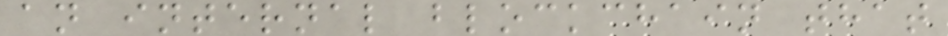an internal blockchain that
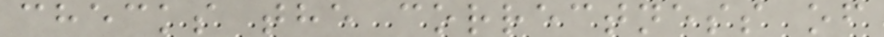checks the correctness of
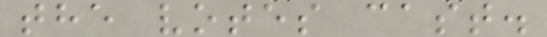the votes cast.
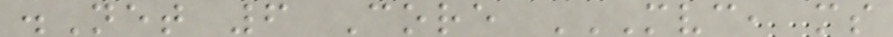.Net 6 Core MVC, MS
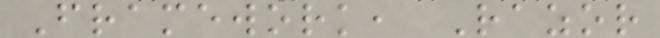Framework, Razor
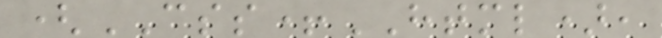(CSS+HTML),
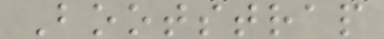Bootstrap
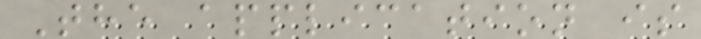The application is
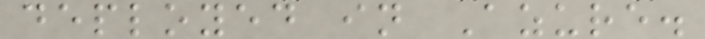deployed in Azure.
